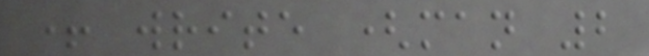+ write (man 2
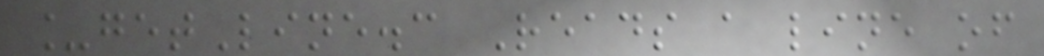_getLine.c Reads a line of
